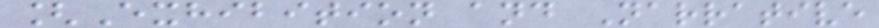[Exhibition and Narrative
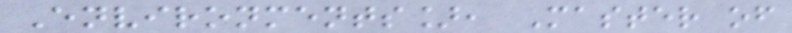Environments], Master of
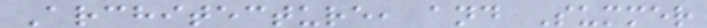Architecture, and Summer
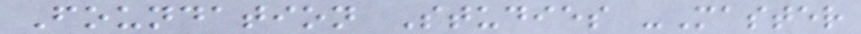Foundation Studies -Master
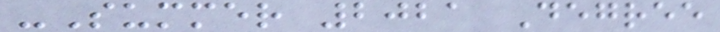-Summer 2021 Degree
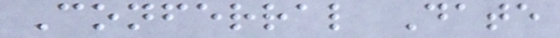Conferral Date
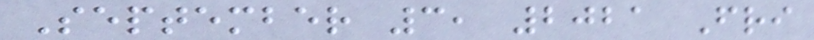September 3, 2021 Fri
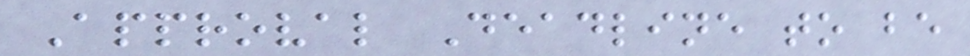Approval Deadline to be
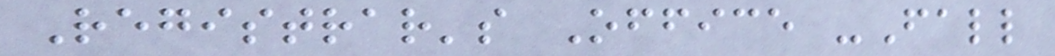Registrar's Office -Fall
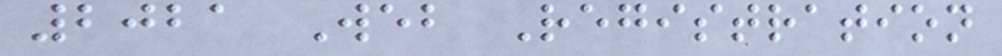2021 Web Registration
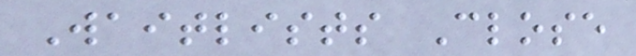Waitlists Close
